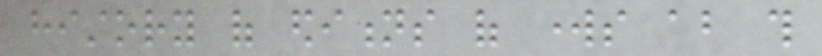history of editions of works about this
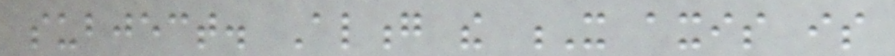subject. Along the X axis is
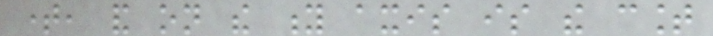time, and on the y axis is the count
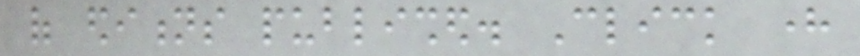of editions published. Click here
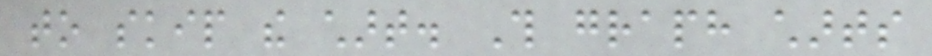to skip the chart. This graph charts
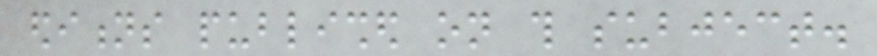editions published on this subject.
